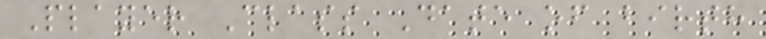Player Class Date of birth
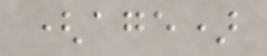(age)
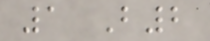1 B2
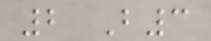2 B3
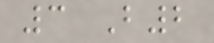3 B2
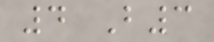4 B3
